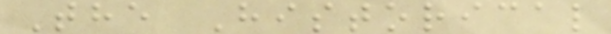The Historical
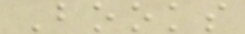Books
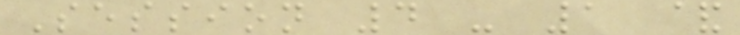Session 4 - 1 &
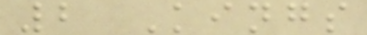2 Kings
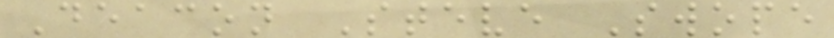Deacon Steve Swope
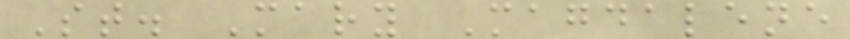St. Mary Magdalene
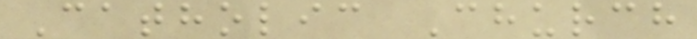Catholic Church
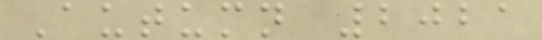Autumn 2021
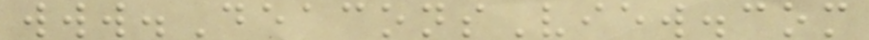www.DeaconsView.com
